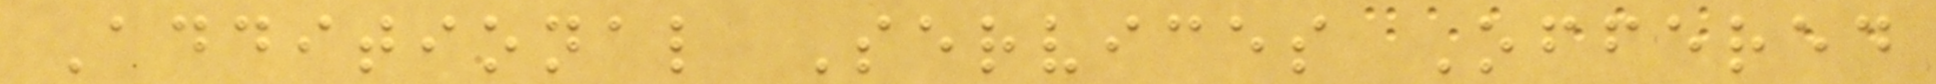Additional Services Offered
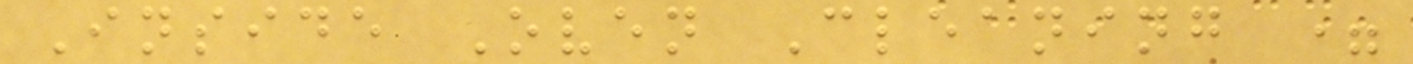Inside Oven Cleaning =
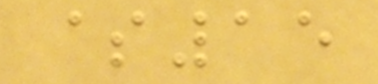$15
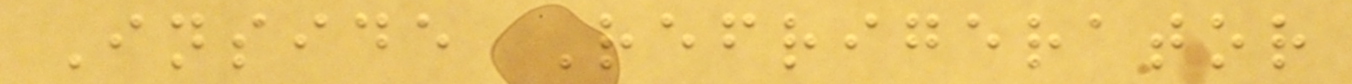Inside Refrigerator
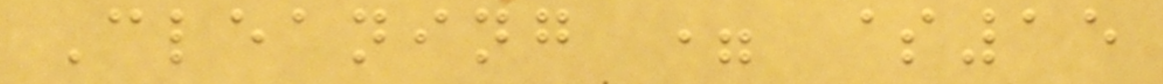Cleaning = $15
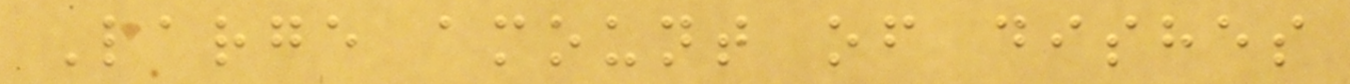Large amount of dishes
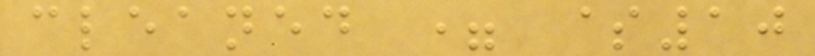cleaned = $10
